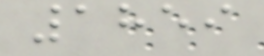1859
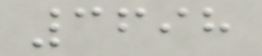3698
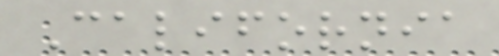California
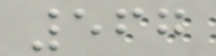567
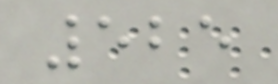525
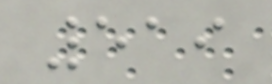519
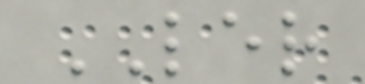LER
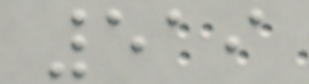519
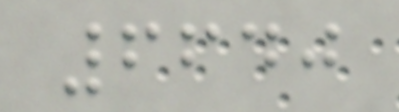6640
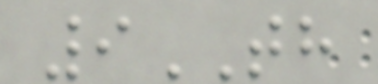9TH
